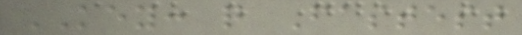KEY: q Fastest
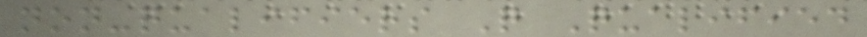non-qualifiers Q Qualified
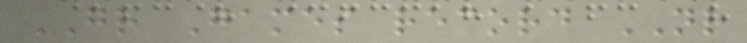GR Games record NR
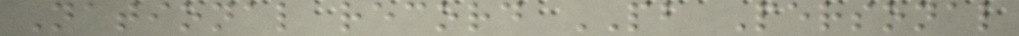National record PB Personal
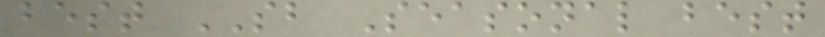best SB Seasonal best
